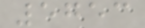5753
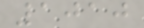1010
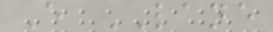E LANE
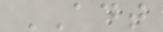ADT
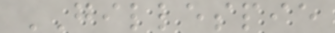GILLESPIE
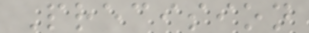Precision
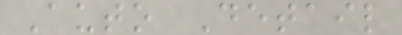Auto Detail
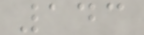143
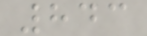843
